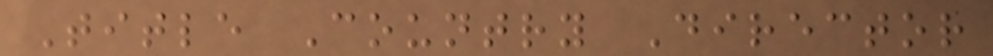Title Country Director
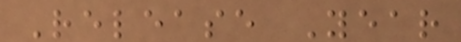Release Year
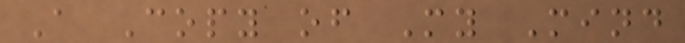A Copy of My Mind
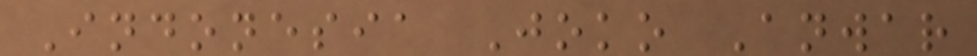Indonesia Joko Anwar
